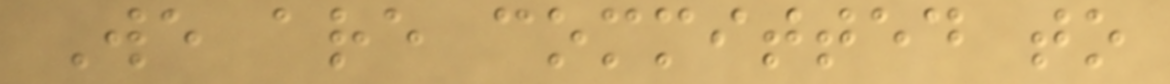We are committed to
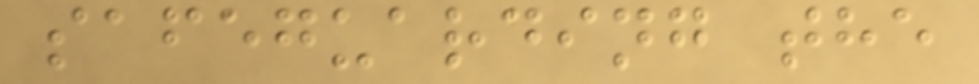safeguarding the
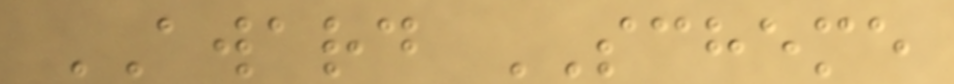AWARD SCHEME
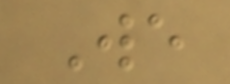We
